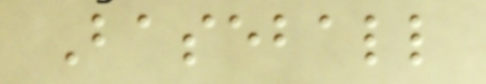Baseball
